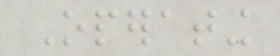Operating
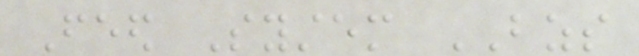Feed System BZS
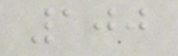100
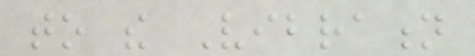to the Vibration
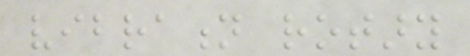vibration rotary
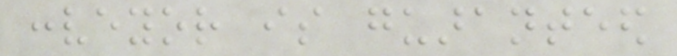conveyor is guaranteed
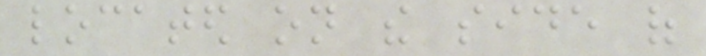located on the side of
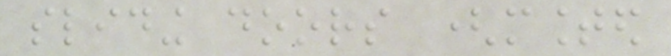sliding doors (mounted
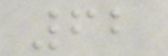62
